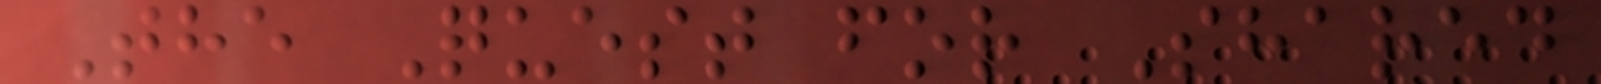The Quest for Shared
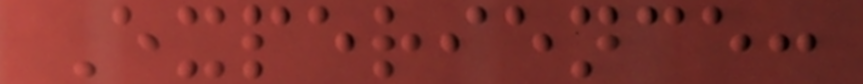Experience:
